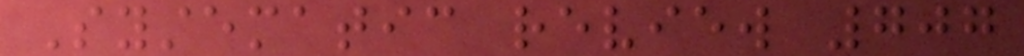Systematic review 707
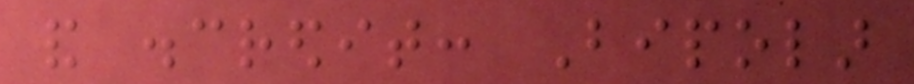and discredit: Bipolar
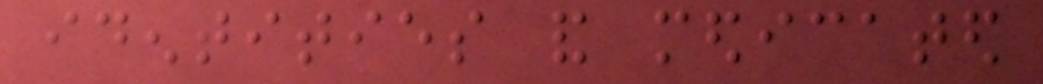identities and medicated
